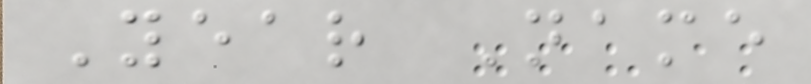Year Name
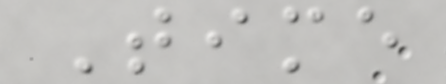Time
